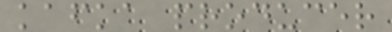kafka producer
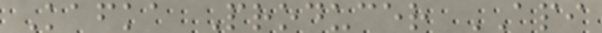Kafka Producer API
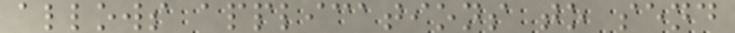allows applications to send
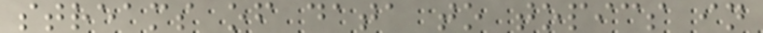streams of data to topics in
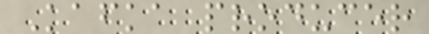Kafka producer
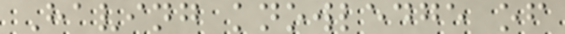Having knowledge of
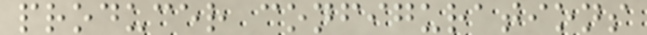producer configurations
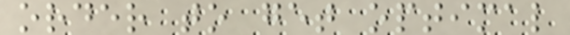order to get optimal
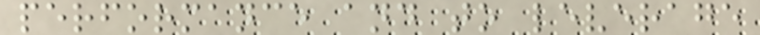performance and to leverage
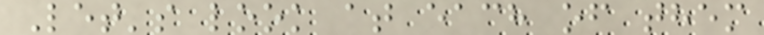Let's look at each of them
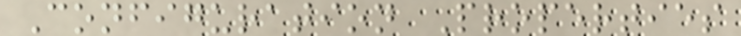Configuration Properties
